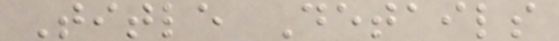Title Details
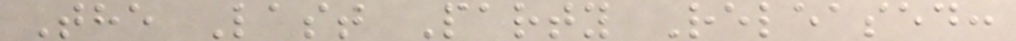The Last Party Released:
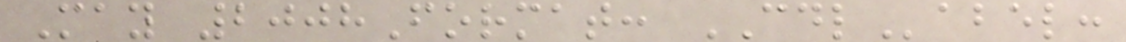May 2008Format: CDLabel:
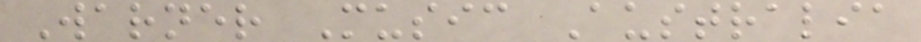Warner Music Australia
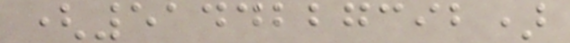(5144227392)
